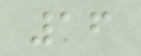16
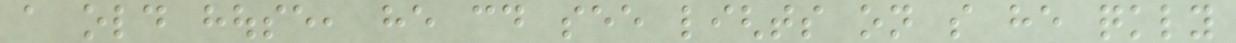a old house, he could see lights on so he quickly
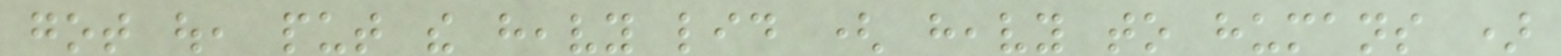got out, put the heavy lid ( heavy to humans )
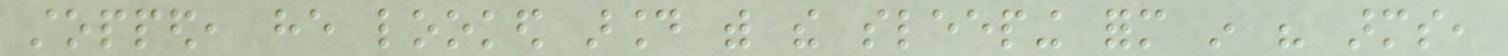stopped, he looked around with the sleeping form in his arms,
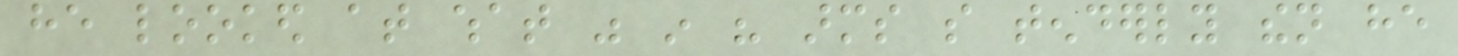he looked at what was in his arms so tenderly then he
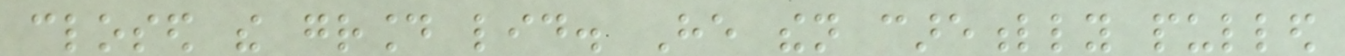closed the ground lid. He then carefully pulled
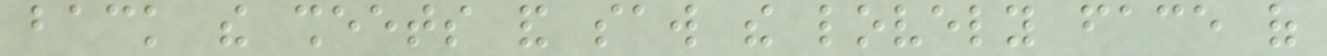back the sheets and saw the lovely face of
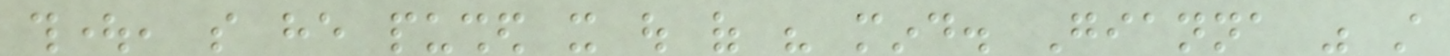thought, so he pushed it out of his mind. Gianna was still
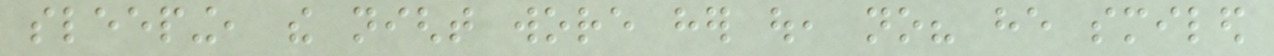sleeping, the night wore her out, no? he smiled
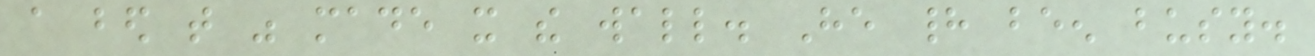a bed that was made it the wall. He had been busy.
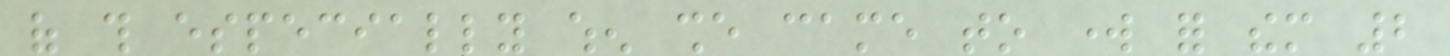of this especially when she came to work for them 2
